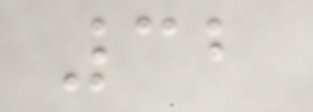32
